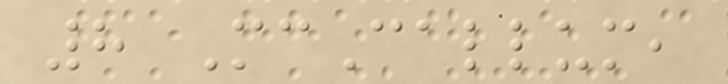8 McCallum,
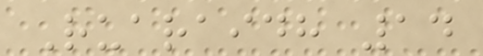Ruaraidh 14
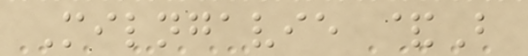Milngavie &B
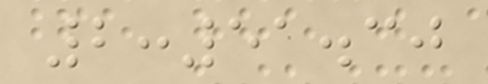2:51.30
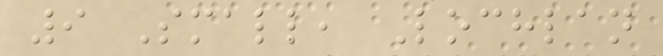9 Small, Lochlan
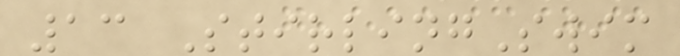13 StirlingSwim
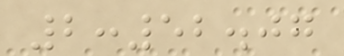2:52.07
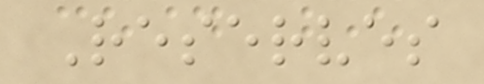Reserves
